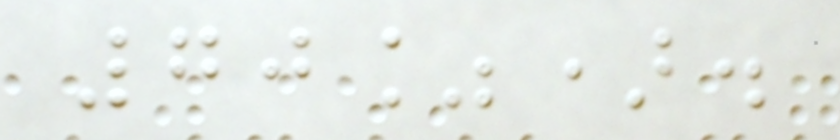70%).
